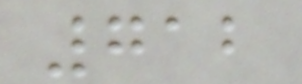712
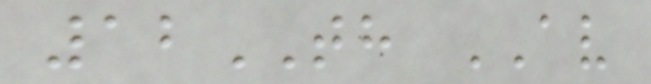12TH AV
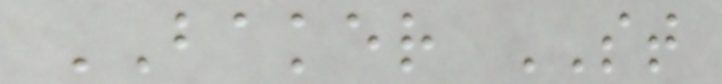BAKER ST
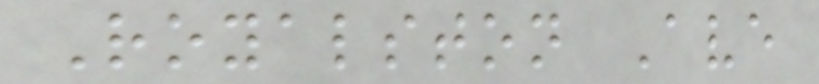Royalston Ave
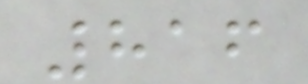816
